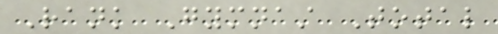Rank Gymnast Total
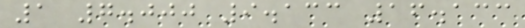1 7.000 9.133 16.133
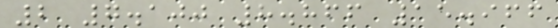2 7.100 8.866 15.966
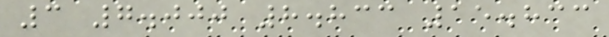3 7.000 8.833 15.833
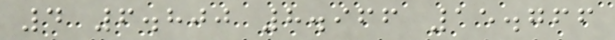4 6.800 8.966 15.766
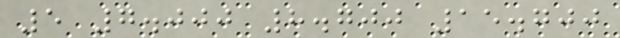5 7.000 8.700 15.700
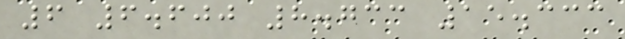6 6.600 8.733 15.333
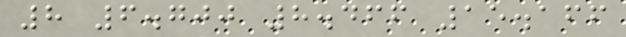8 6.700 8.466 15.166
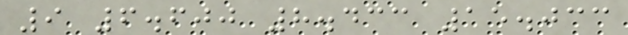9 6.600 8.433 15.033
